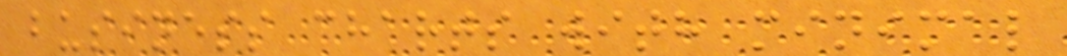business charts with minimal
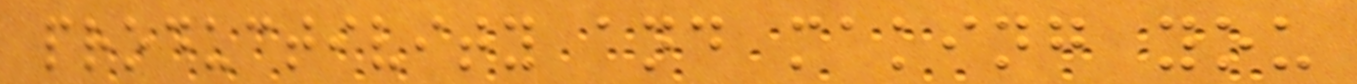productivity and making you
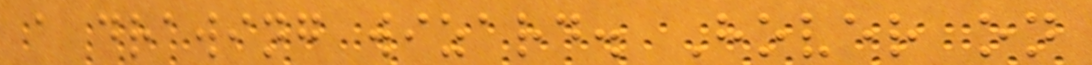a drawing wizard. Hover on
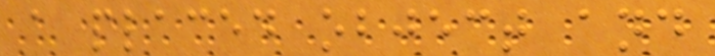a placed object and
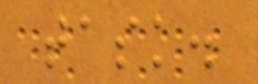task.
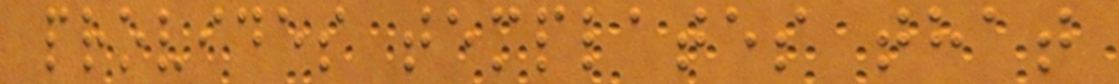provides templates that
